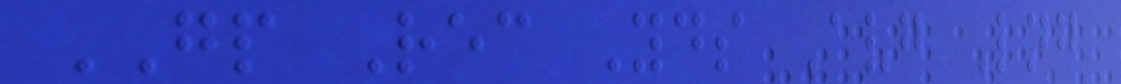GP Rec Yds Avg Lng
